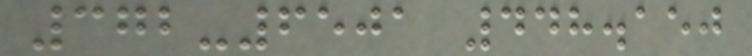372-6501 448.150
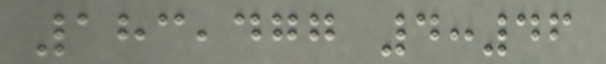183,477 4:46
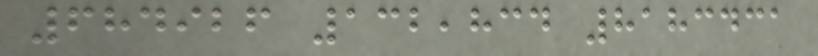684926 132,834 8183431
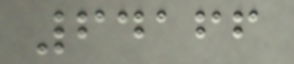64166
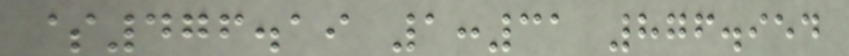$476.19 1:31 876.954
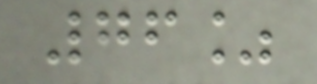76%
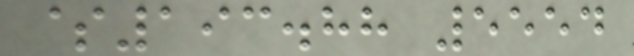$193.88 5554
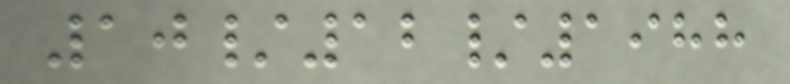10/12/1988
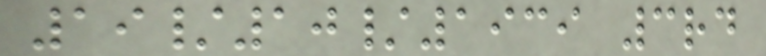19/10/1939 3rd
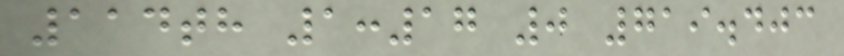114th 1:17 0 719.403
